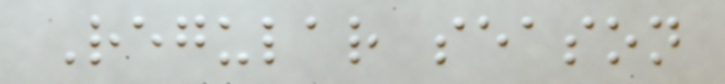Regular season
